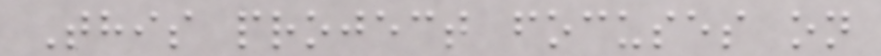This project focuses on
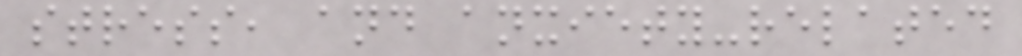stress, and anxiety-related
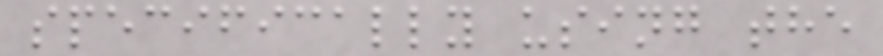specifically using the
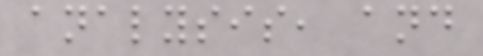analysis, and
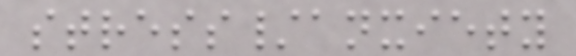stress/anxiety
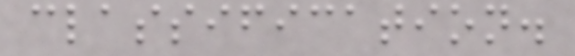classification.
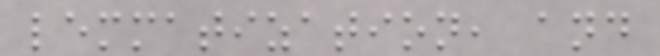lemmatization, and
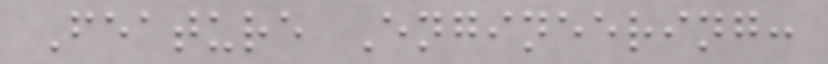Feature Engineering:
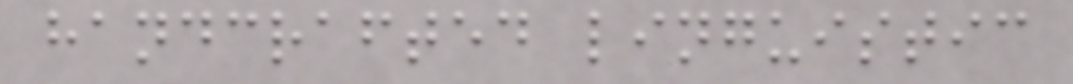handcrafted linguistic
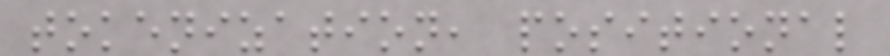tokenization, positional
